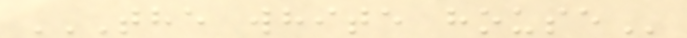THE WHITE HOUSE
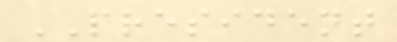PRESIDENT
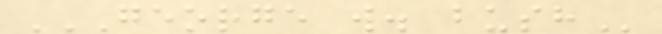GEORGE W. BUSH
